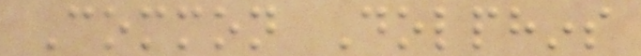Common Dolphins
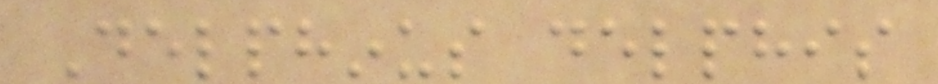Delphinus delphis
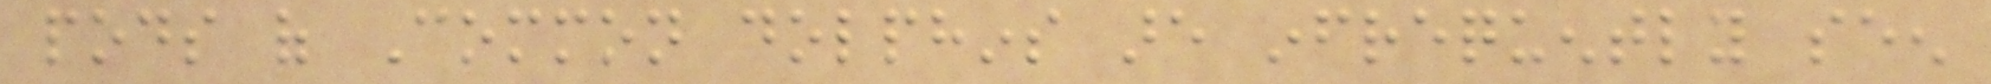pods of Common dolphins are infrequently seen
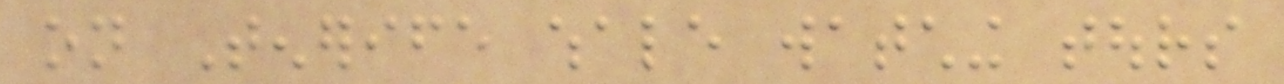on Tenerife whale watching tours
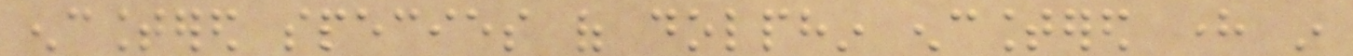encountered species of dolphin encountered here in
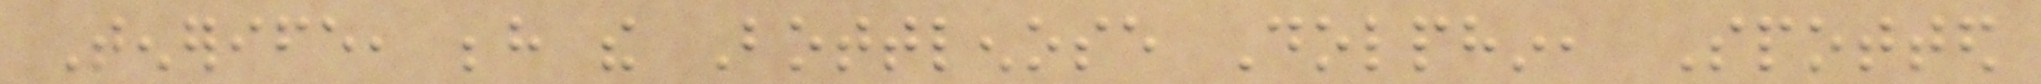Tenerife, behind the Bottlenose Dolphin, Spotted
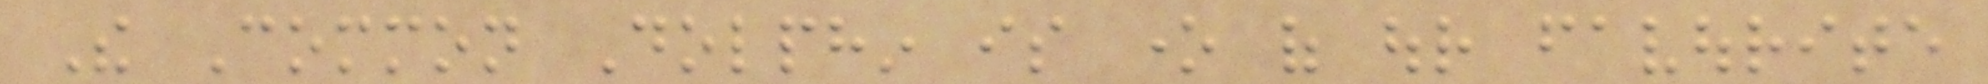The Common Dolphin is one of our favourite
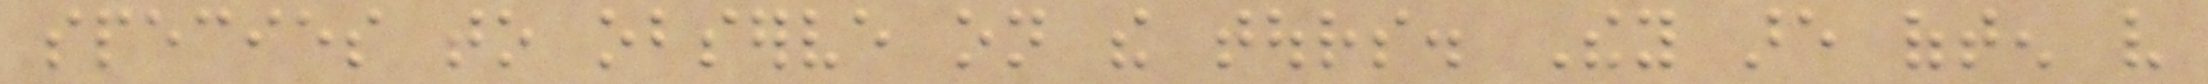species to observe on the tours. They are often very
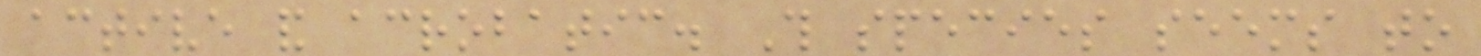active and acrobatic. This species seems to
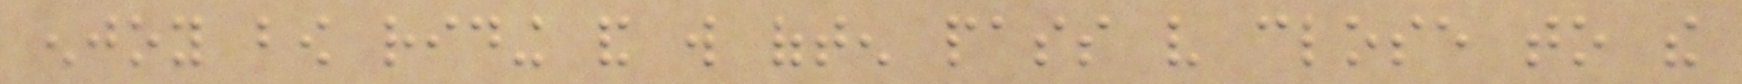enjoy bow riding and will often pass very close to the
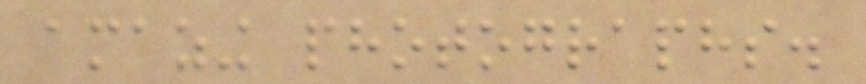amazing photographs.
